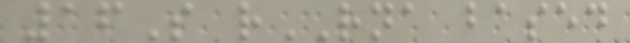16S rRNA based
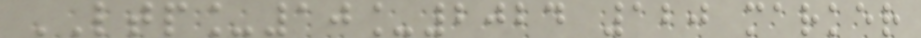LTP_10_2024 120 marker
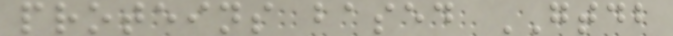proteins based GTDB
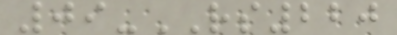09-RS220
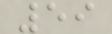59
